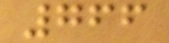766
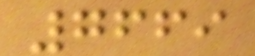7669
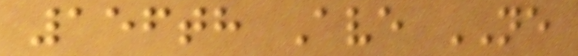156th Ave NE
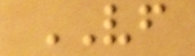VF
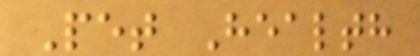Pet Health
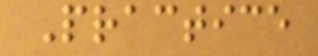Practice
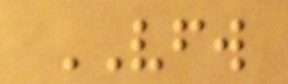VFW
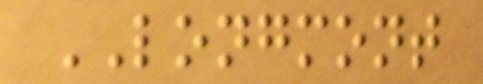LONGMONT
